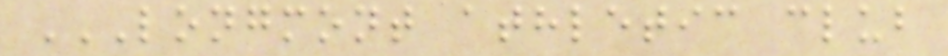LONGMONT ATHLETIC CLUB
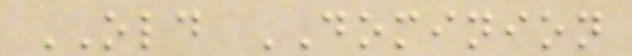OLD DOMINION
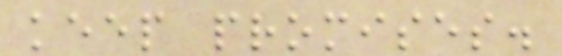keep promises.
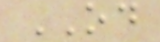OD
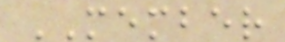MEMBER
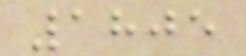1805
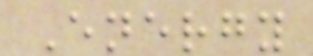Energy
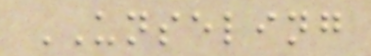UNSELING
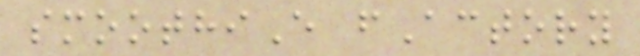smoothiE fActory
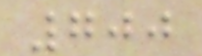700
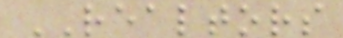REALTORS
